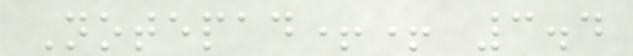Notepad++ 3.4
